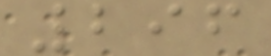296
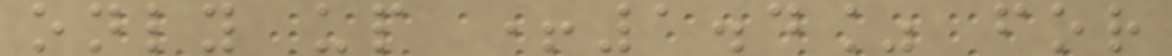only up +1.4% for
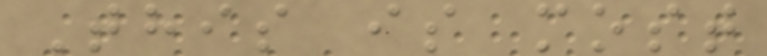This is most
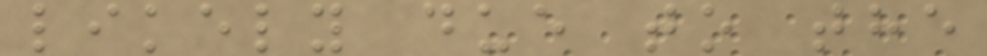likely due to the
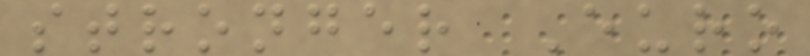stronger Euro
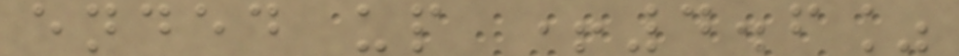ended up +4.6%
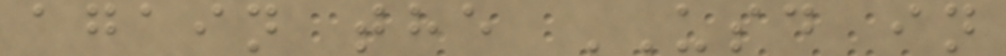again the USD in
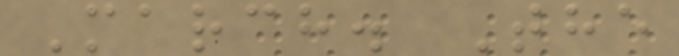March. The
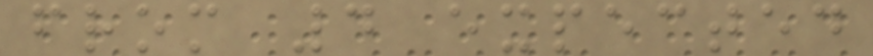from 4 expected
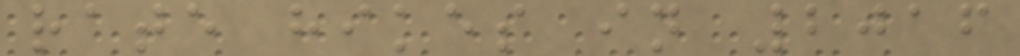rate hikes in 2016
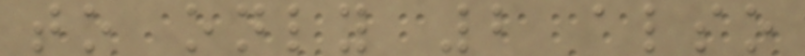to only 2 also
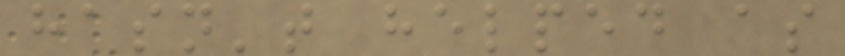hasn't helped as
